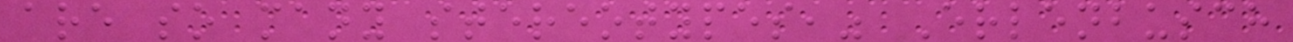are so many stereotypes," Erlenbusch
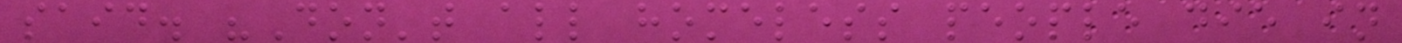said. "Don't all homeless people die in
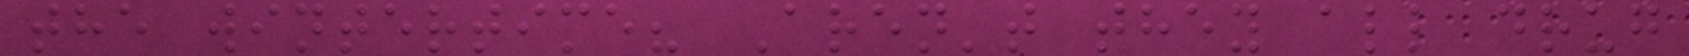the wintertime? Aren't they all drug
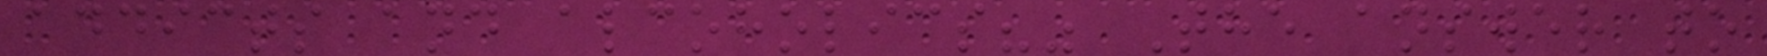addicts and alcoholics?" The answer to
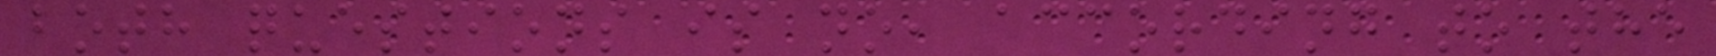both questions is no, according to the
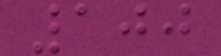100
